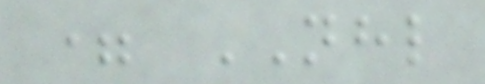= NHL
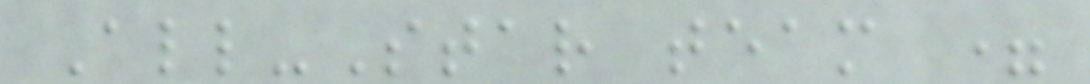All-Star team =
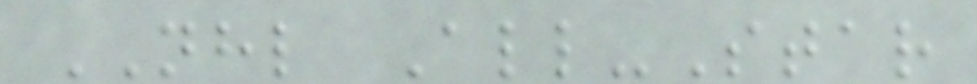NHL All-Star
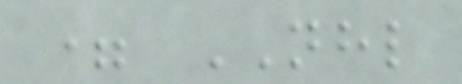= NHL
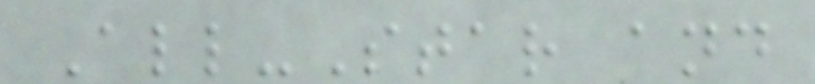All-Star and
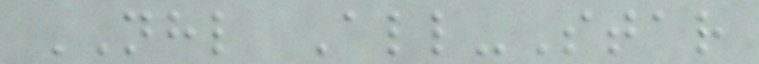NHL All-Star
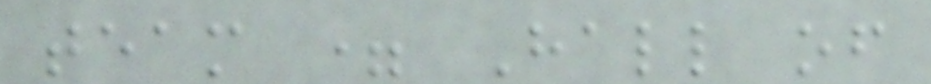team = Hall of
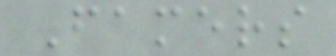Famers
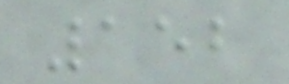152
